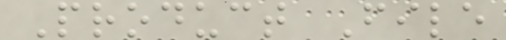Product File
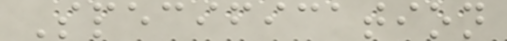Specification
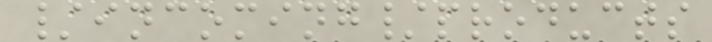/incoming/products
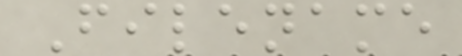Filename
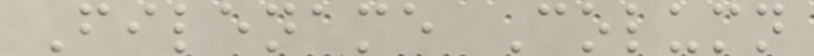Filename Column
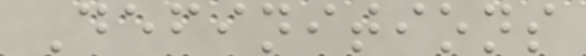Definitions
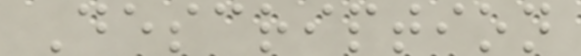Description
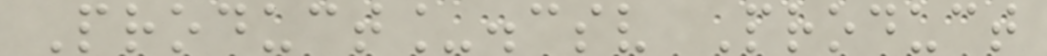Product_.csv Product
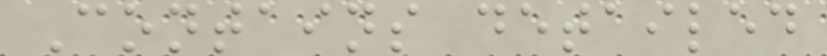Contains detailed
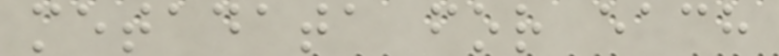metadata for each
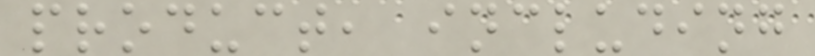product, including
